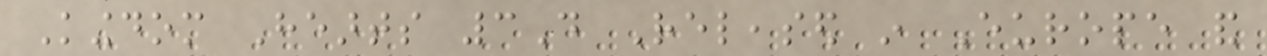Kingdom Hearts 3D Released in Europe and
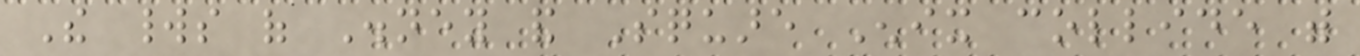The worlds of Disney and Square Enix collide with
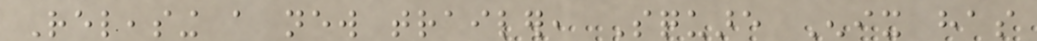Releasing a new trailer, Square Enix has
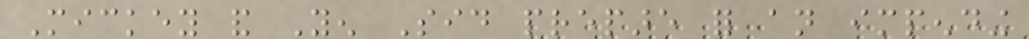Mickey and Yen Sid prepare for an impending
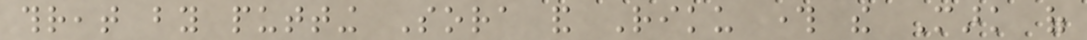threat by putting Sora and Riku through the Mark of
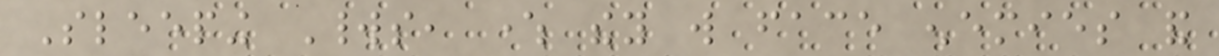Sleeping Worlds, where they will face enemies and
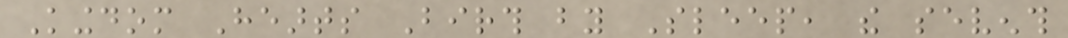Kingdom Hearts Birth by Sleep, the seventh
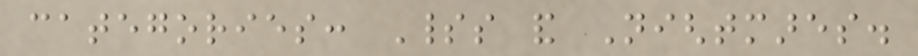categories: Spirits and Nightmares.
